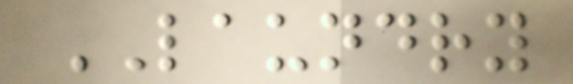LAUNDRY
